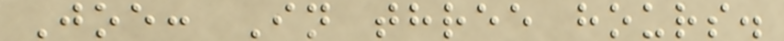Joe: In three hours.
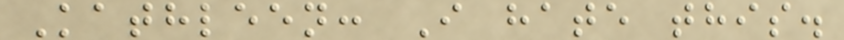Kathleen: I hate this.
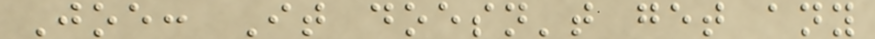Joe: It doesn't get any
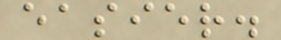easier.
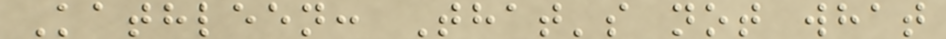Kathleen: That's not what
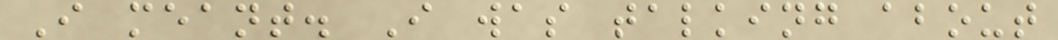I meant. I was talking about
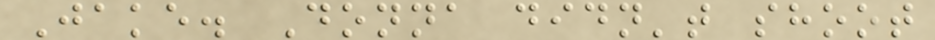Jake. Donna didn't shoot
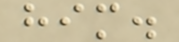him.
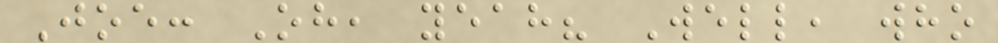Joe: Oh, yeah? Well, who
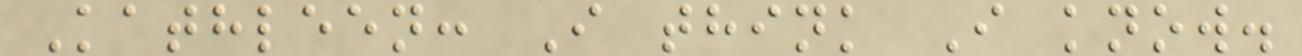Kathleen: I think I know.
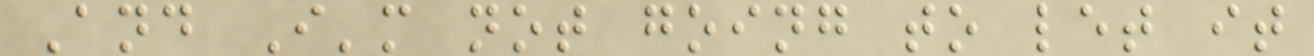And I'm not going to let it
